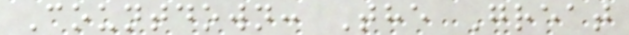Countdown: The Great
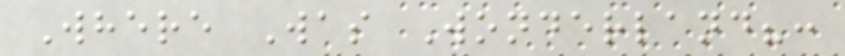Where Was Wonderland?:
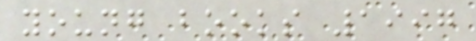young books 1997
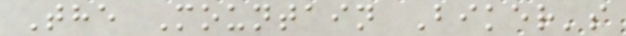The Mountain Biker's
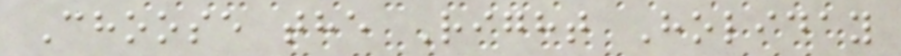Choose the Right Holiday
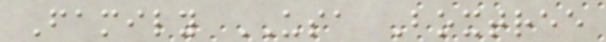Family USA Boxtree
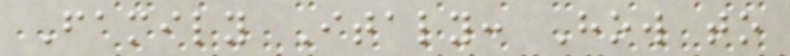Family Italy: How to
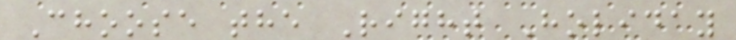Choose the Right Holiday
